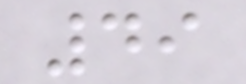49
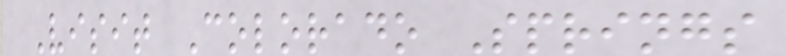Visit Colorado Springs
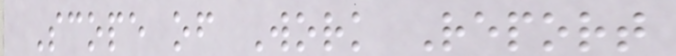Scope of Work Report
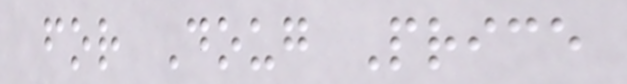for Doug Price
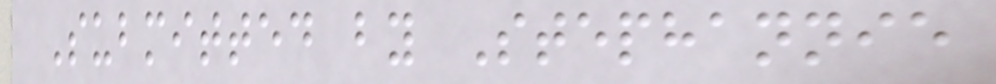Submitted by Stephannie
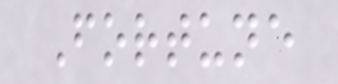Fortune
